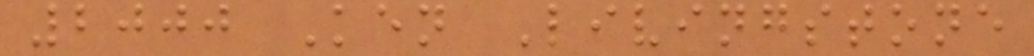2000 Ken Livingstone
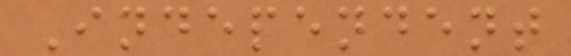Independent
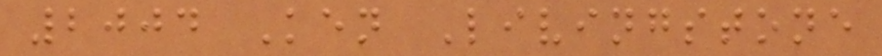2004 Ken Livingstone
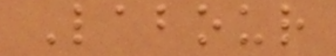Labour
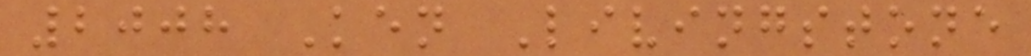2008 Ken Livingstone
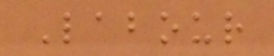Labour
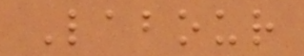Labour
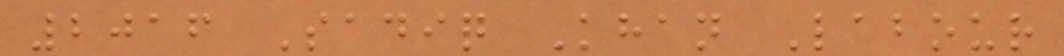2016 Sadiq Khan Labour
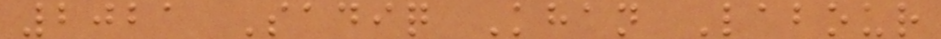2021 Sadiq Khan Labour
